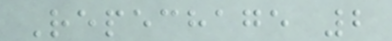Repechage 2
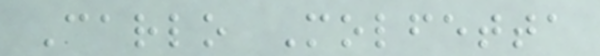Carlo Molfetta
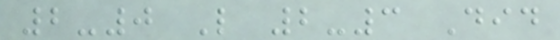2-0 L 2-3 Did
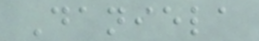Daniela
